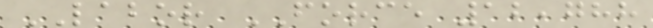LABOR FORCE 12,788
